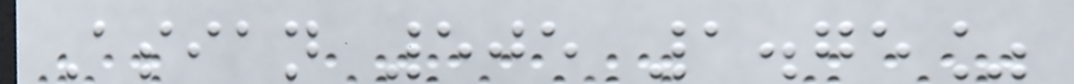Asian 505 1.75%
